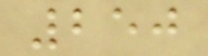250
